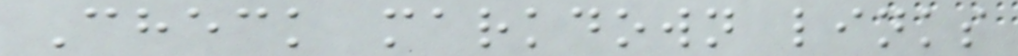Check markdown links
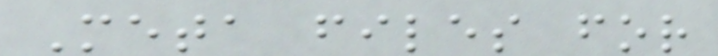Meta files for
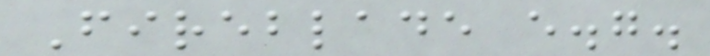Fireblade e.g.
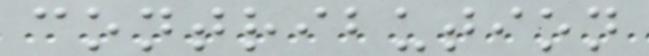contribution
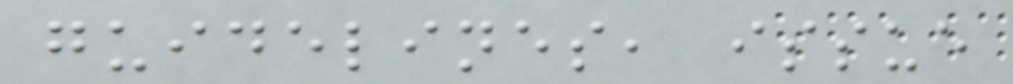guidelines, issue
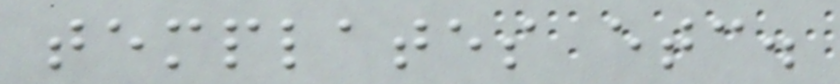templates etc.
